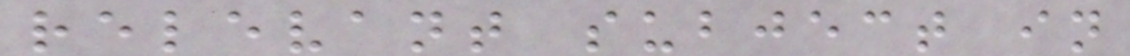relevant subject in
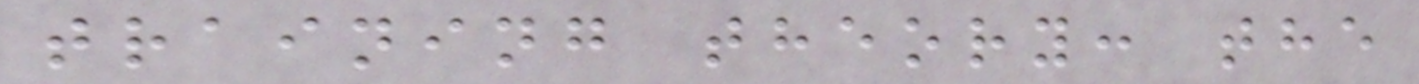training theory: the
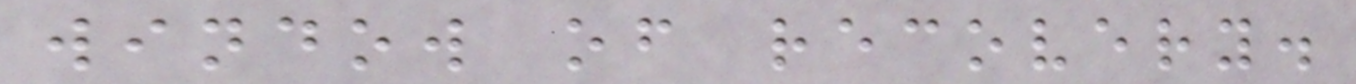window of recovery.
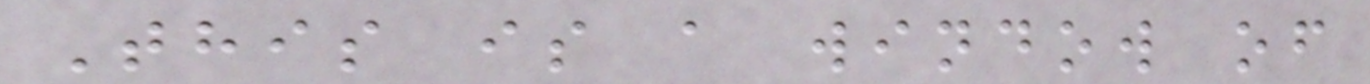This is a window of
